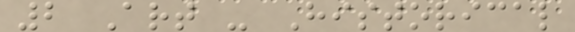2 Art - Historical
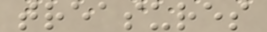treasures
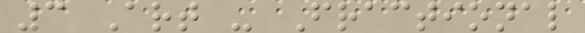3 Art - Fractional
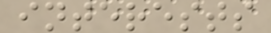interests
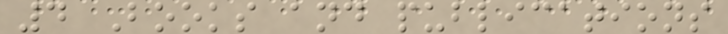4 Books and publications
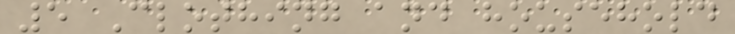5 Clothing and household
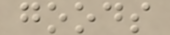goods
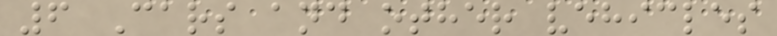6 Cars and other vehicles
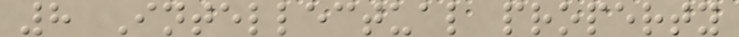8 Intellectual property
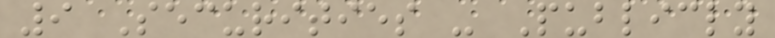9 Securities - Publicly
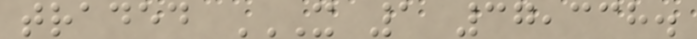traded X 1 37,338.
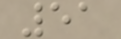51
